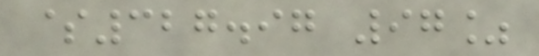$327.97 97%
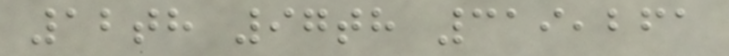12th 97th 319,261
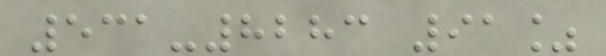531-8283 91%
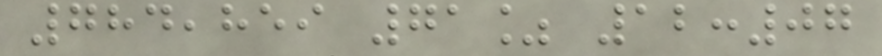784,859 71% 12:07
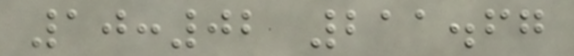10:02 211.67
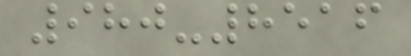980-8516
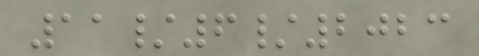11/6/2023
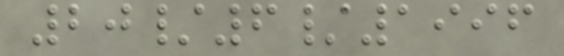20/6/1996
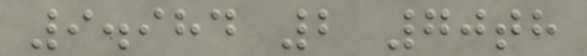9.984 2 70th
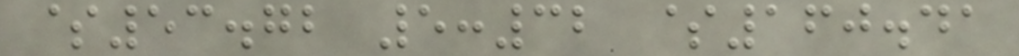$53.72 5:32 $160.41
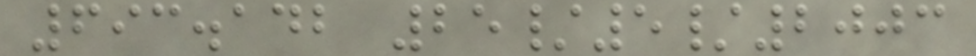693.142 25/5/2003
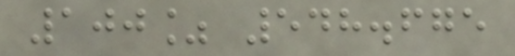100% 548.675
